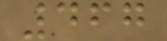467
